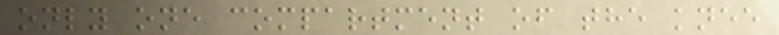only one compartment of the knee
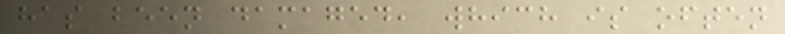has been damaged, which is often
